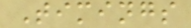Timings
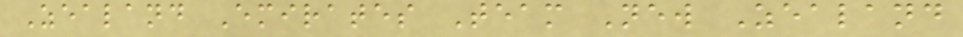Zealand Emirates Team New Zealand
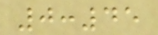0:45
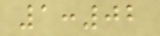1:02
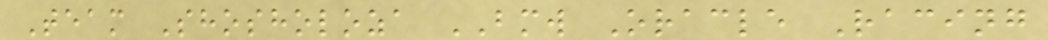Team Shosholoza BMW Oracle Racing
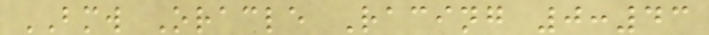BMW Oracle Racing 0:43
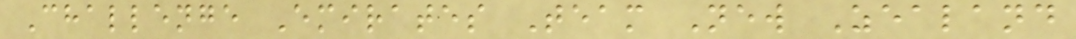Challenge Emirates Team New Zealand
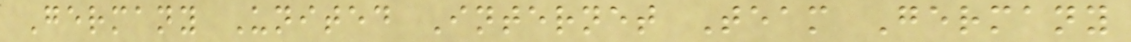Germany United Internet Team Germany
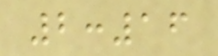2:16
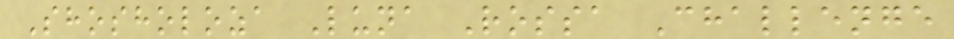Shosholoza Luna Rossa Challenge
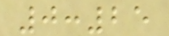0:25
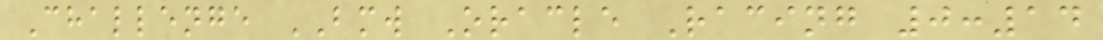Challenge BMW Oracle Racing 0:14
